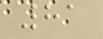81
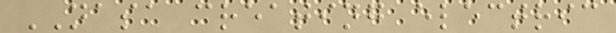NASA creating electric
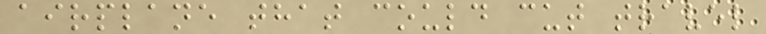airplane that could cut travel
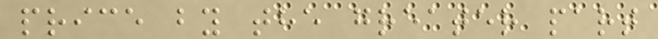price by the greater part
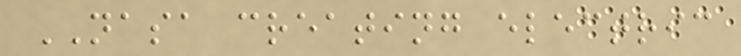NASA creating electric
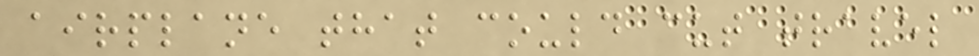airplane that could cut travel
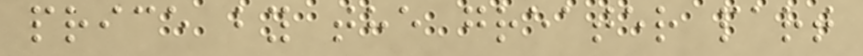price by the greater part
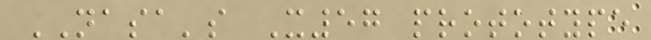NASA's X57 prototype
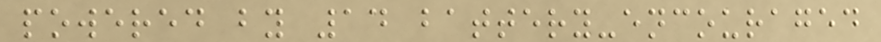powered by 14 battery-encouraged
